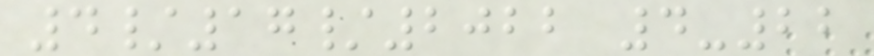4/17/2022 4-22
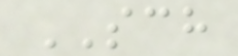SCH
